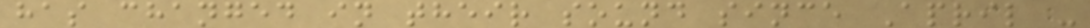has changed in their sound since April -
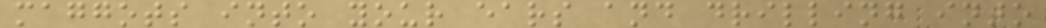maggots into your ears and drilling into
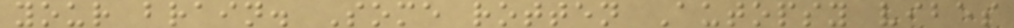your brain. Some rotten Autopsy vibes
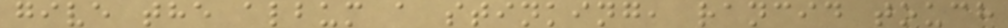give the album a stinking, rancid touch
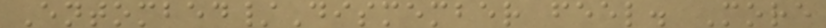Entombed/Dismember feel. More
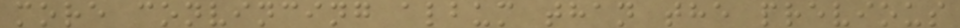more convincing album than the previous
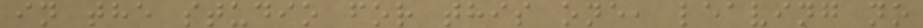in the studio for this one, leaving no
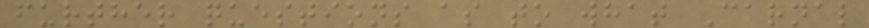further questions as to what Carnal
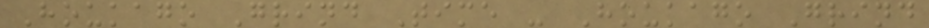Houkago Grind Time - Houkago Grind
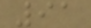91
